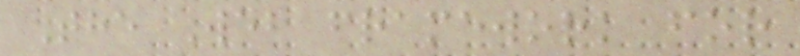The Web framework for
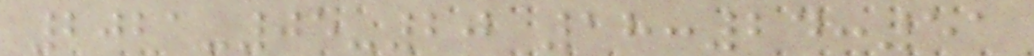2021-05-20 18:24:51
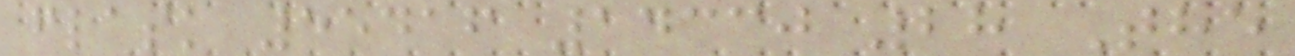flask 55416 14330 28 The
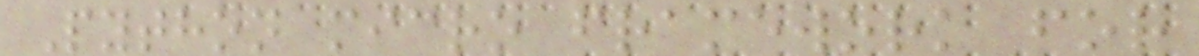Python micro framework for
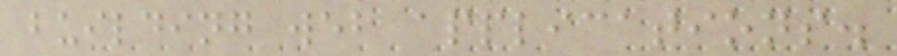building web applications.
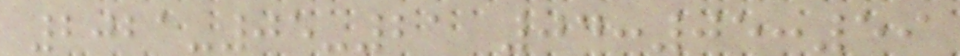2021-05-21 04:05:59
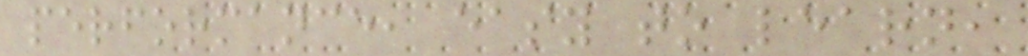performance, easy to learn,
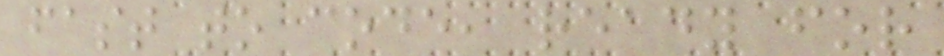fast to code, ready for
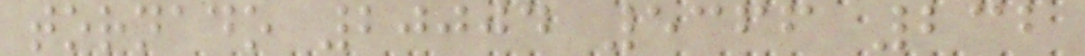tornado 20004 5366 232
